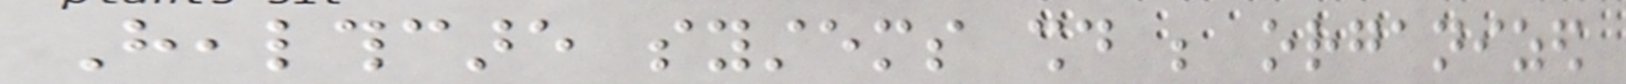Healthcare systems should be organized
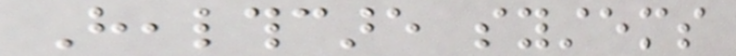Healthcare systems
